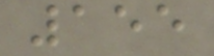155
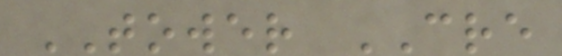TOWER CRE
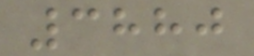3880
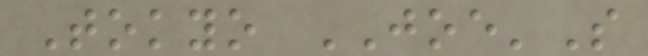Tokyo JOE'S
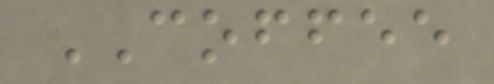COFFEE
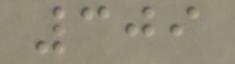309
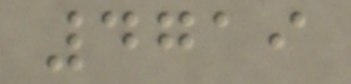4719
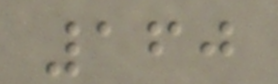160
